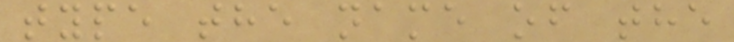type the name of the
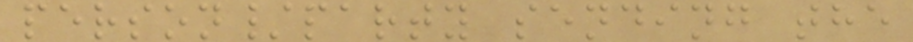person/party sending the
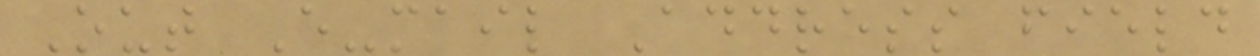Out E-mail Address field
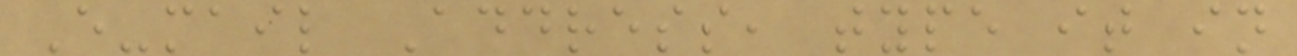E-mail Address, type it in
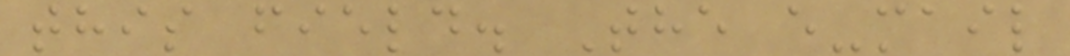this field. The e-mail
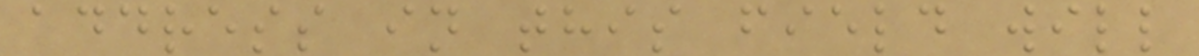address in this field will
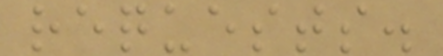requests.
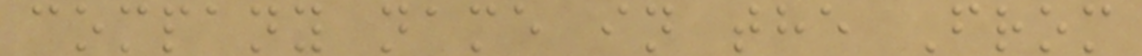company name in the From
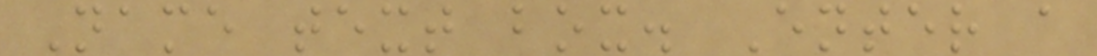Name text box. Enter a
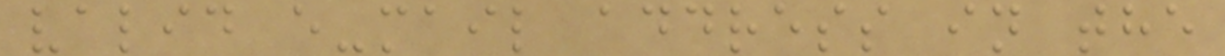valid e-mail address in the
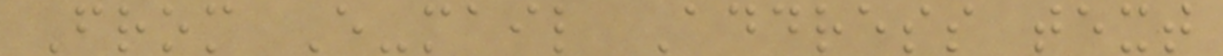From E-mail Address text
